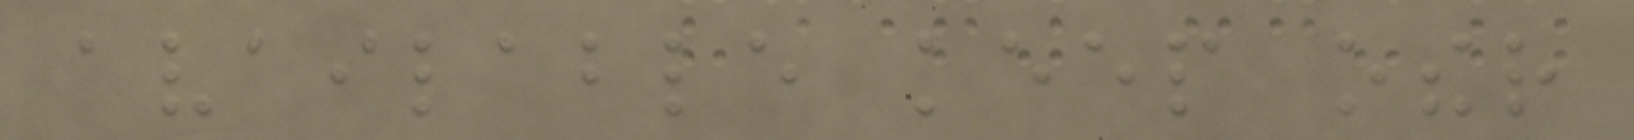available keep other
